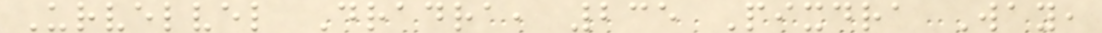Urvelvel Dradra, 235 Pixdra Way,
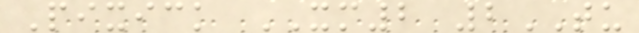Pixick XM2 2TU
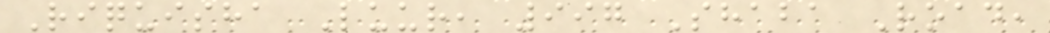Riquisha Luur, 997 Shaba Road,
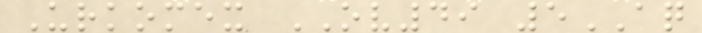Urkomex OV49 5AQ
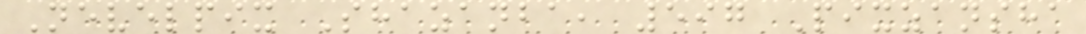Nevelpix Shazanba, 597 Pixzansha
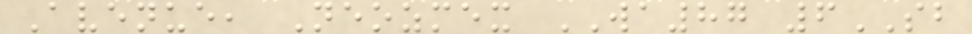Avenue, Neozmex WA87 6SB
